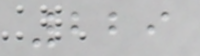229
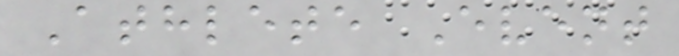Athlete Event
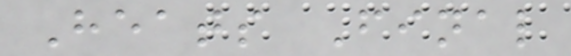Heats Final
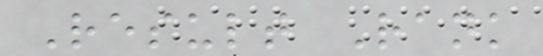Result Rank
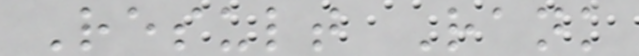Result Rank
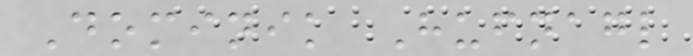Dominik Hufnagl
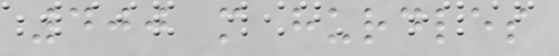400 m hurdles
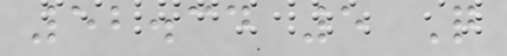52.34 5 Q
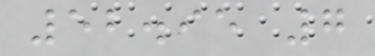52.95 7
